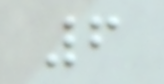6
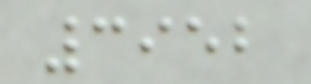3952
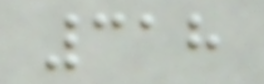318
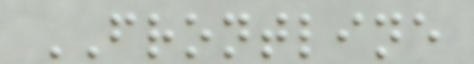FRONTLINE
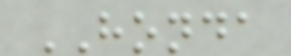HONDA
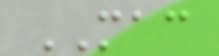MAC
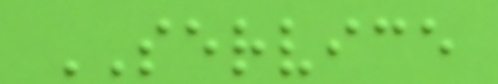SERVICE
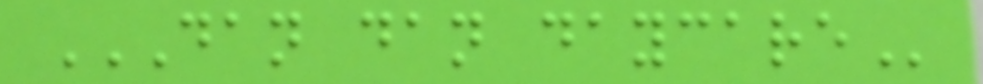DAN DAN DAYCARE
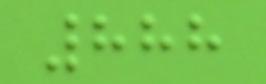888
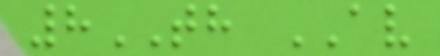8TH AV
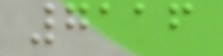7116
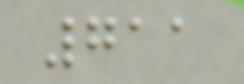711
